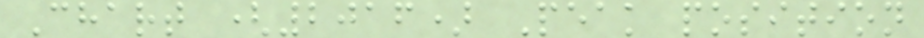Chart (2016) Peak position
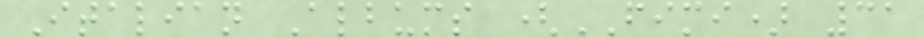Italian Albums (FIMI) 31
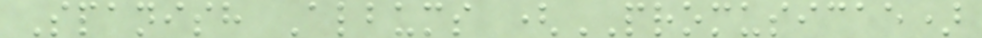Spanish Albums (PROMUSICAE)
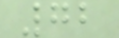72
